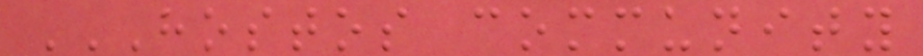HOSTOS COMMUNITY
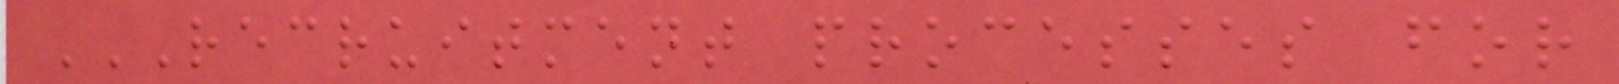RECRUITMENT PROCESSES FOR
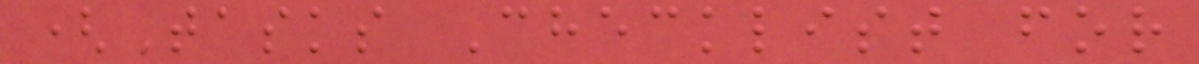(Tasks Checklist for
